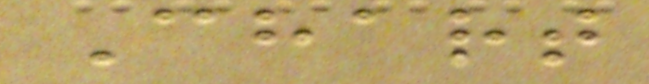Chart
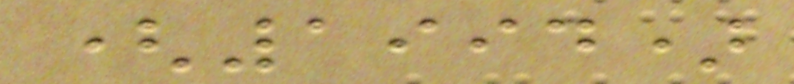(1994)
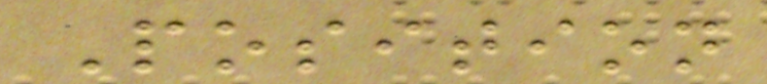Position
